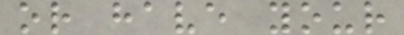or have your
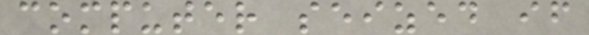computer seized if
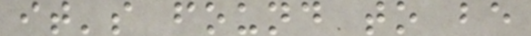it's found to be
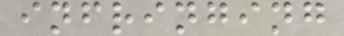infringing
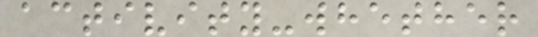activity-whether
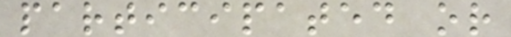participated or
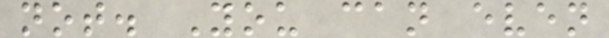not. You can even
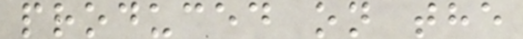produced on the
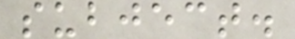subject.
